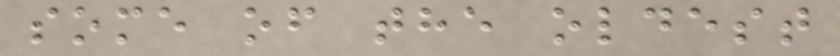some of the oldest
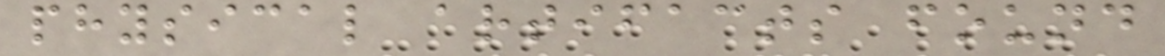physical artifacts found
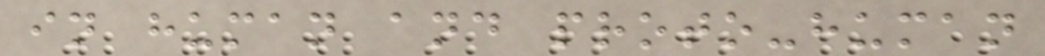in human and proto-human
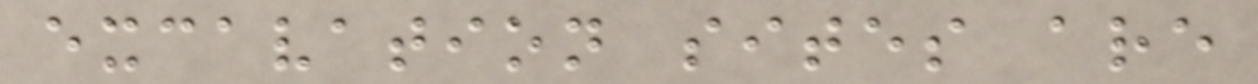excavation sites are
